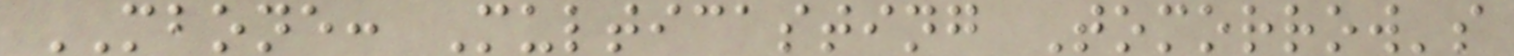MBONE: Multicasting Tomorrow's
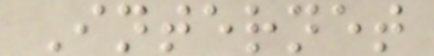Internet
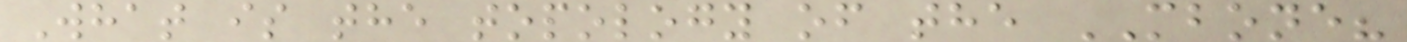What is the topology of the MBONE?
